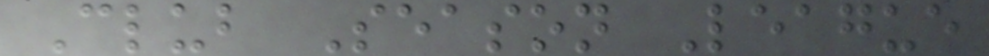Club Season League
